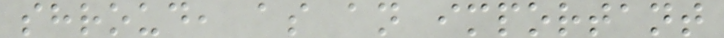shroud, as an important
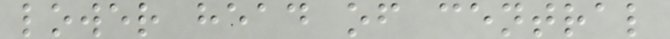lower head of central
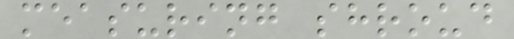measuring shroud
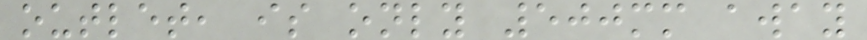outlet, is only 500mm away
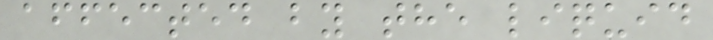affected by the liquid
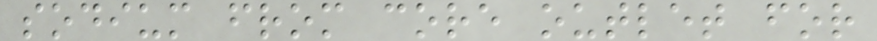sodium from core outlet for
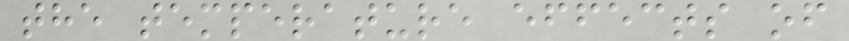the temperature effects of
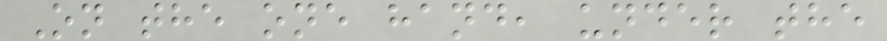On the one hand, under the
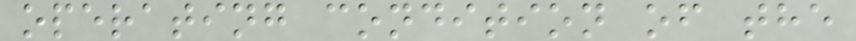operating condition of the
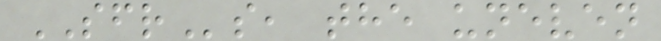SFRs, the uneven
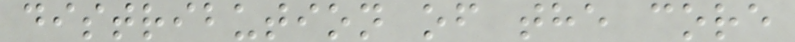distribution of the core
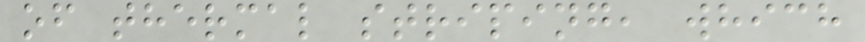of thermal striping, which
